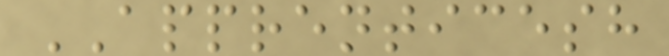APPRENTICESH
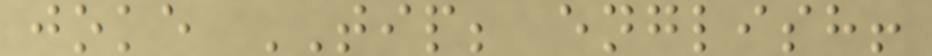joke TIP; english!
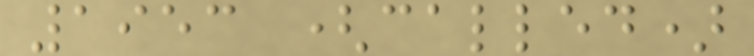1953 (called)
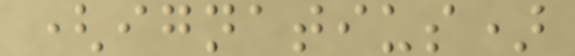(ignatius)
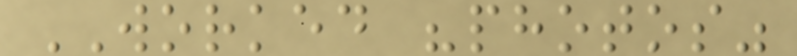WORKED "photos"
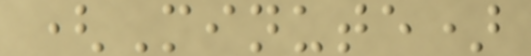(Minute)
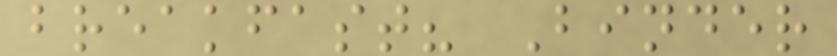breakfast? Binder
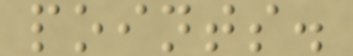points.
